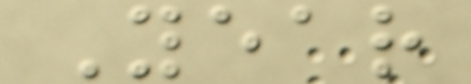Year
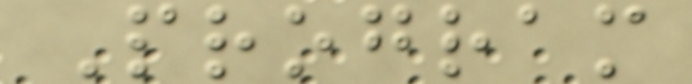Program
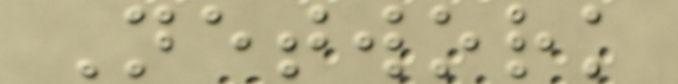Network
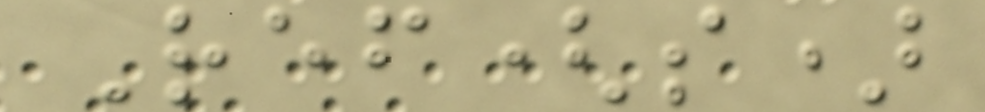Ref(s)
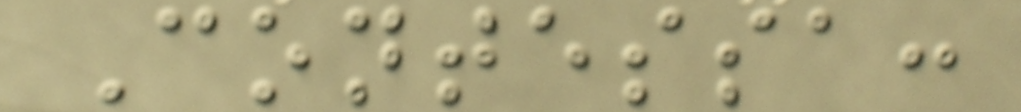Contessa:
